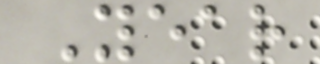Year
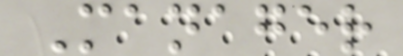Manager
